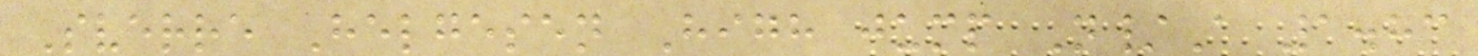Sverre Helgesen High jump N/A 1.83
